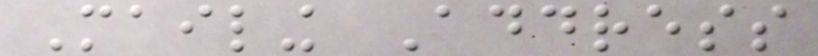Mailing Address
